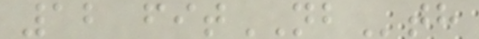12 fitNBth
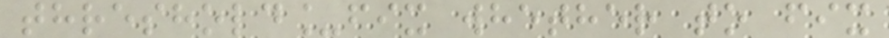threshold_fix whether to fix
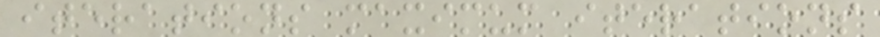iterations maximum iterations
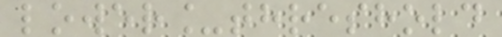lower_threshold
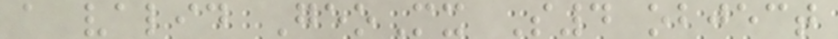a valid GeoMx S4 object
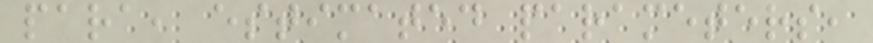para, estimated parameters,
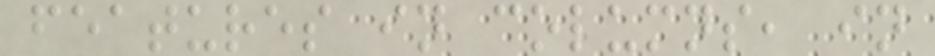features in columns, in
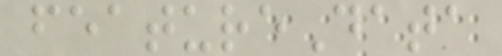featureData
